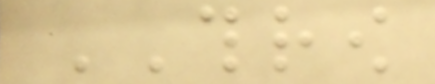THROW
